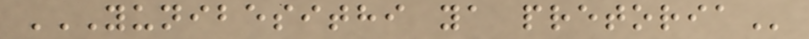YUNIBESITHI YA PRETORIA
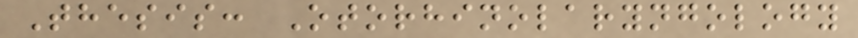Thesis: Otorhinolaryngology
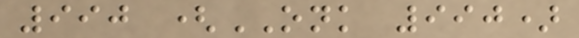990 (ONK 990)
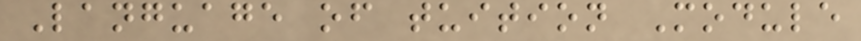Language of tuition Module
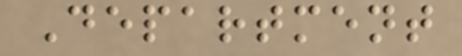Department
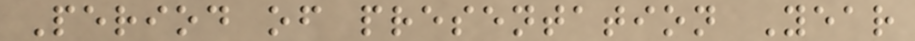Period of presentation Year
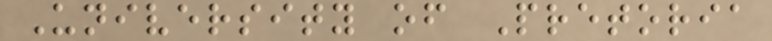University of Pretoria
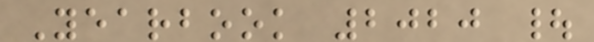Yearbook 2020 |
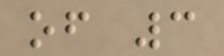of 3
